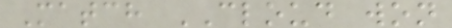Match CLOUD won
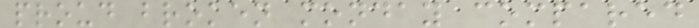proud broken monday compared
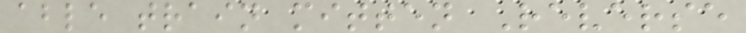able train mitten Reverse
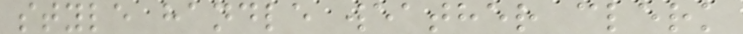style handle weather clerk
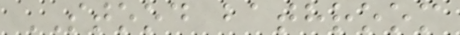STOOD bathroom
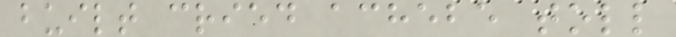built cried achebe toll
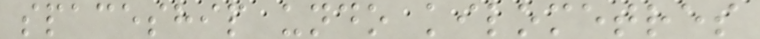spaceship undo kilometres
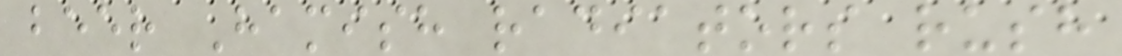beer Hamish radiators rush
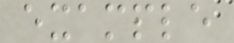example
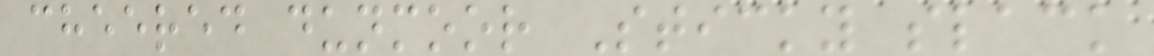cheered dunmoor Sticky slack
